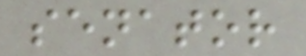senator
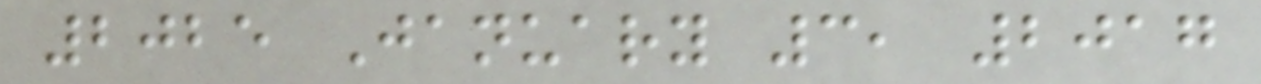2025 January 3, 2017
